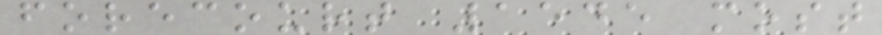forecourt 1545 most
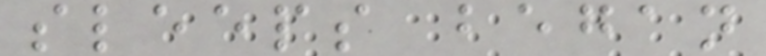sleeps began
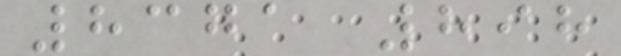8371 898
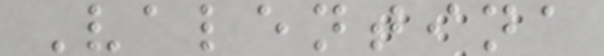Valentina
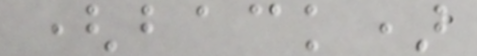(back)
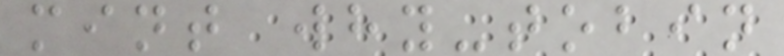mint why-tobin
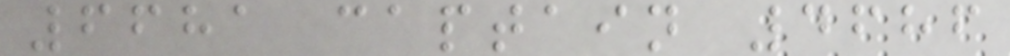6681 captain 4686
